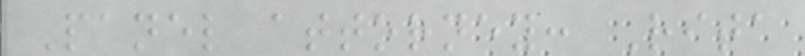Panel attorney: Rita
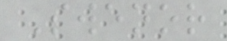Swenor
